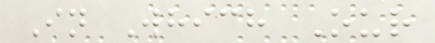In Which Our
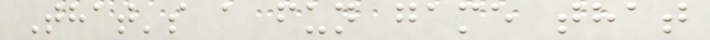That's a fun game that
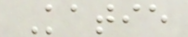Katie
